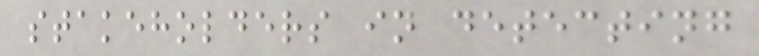stakeholders in detecting
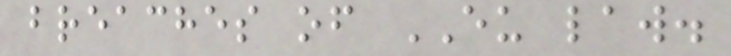breaches of EU law.
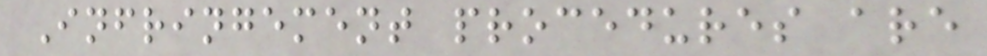Infringement procedures are
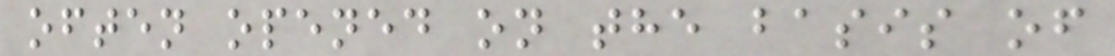often opened on the basis of
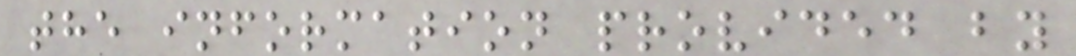the information provided by
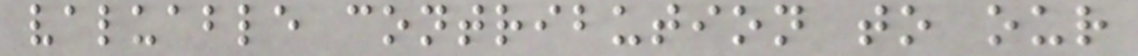valuable contribution to our
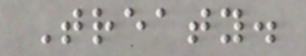Treaty.
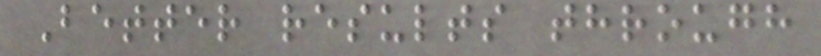Better results through
